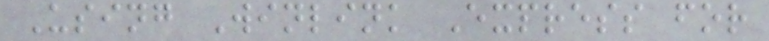Using Winlink Express for
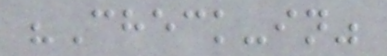"Check-in"
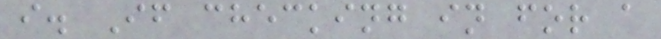i. If checking in for a
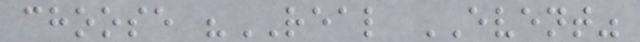choose "REAL EVENT"
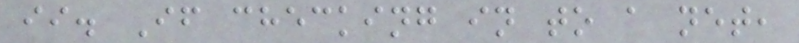ii. If checking in to a net,
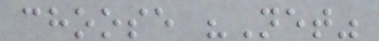choose "Net"
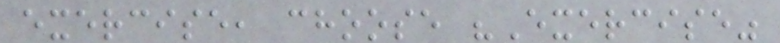exercise, choose "Exercise"
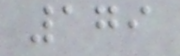179
